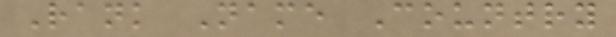Rank Name Country
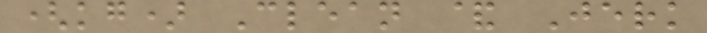(kg) Clean & Jerk
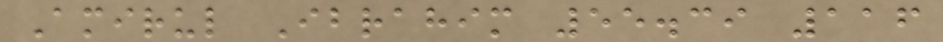Amirul Ibrahim 55.39 116
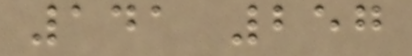141 257
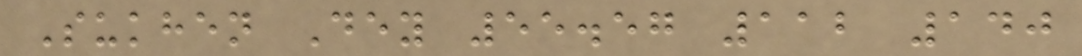Sukhen Dey 55.57 112 140
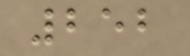252
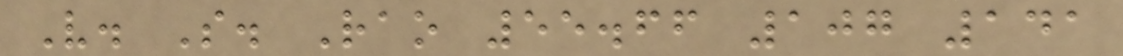V. S. Rao 55.66 107 141
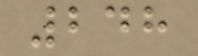248
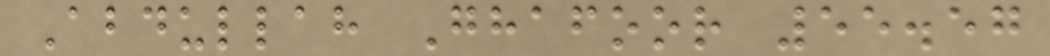Abdullah Ghafoor 55.57
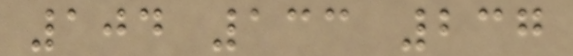104 133 237
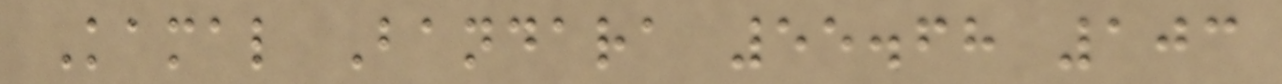Kamal Bandara 55.68 103
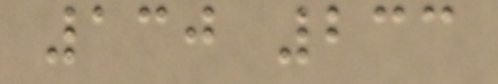130 233
